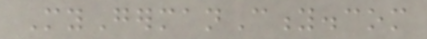MyGermanCity.com
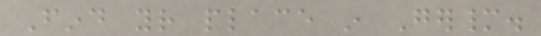Find your place in Germany.
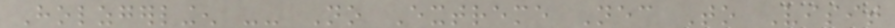Holzgerlingen -- No Extreme Necessary To Visit
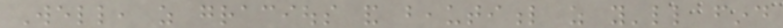Well, as gracious and beautiful as you'll find
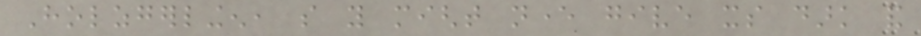Holzgerlingen, so you might never give its dark and
